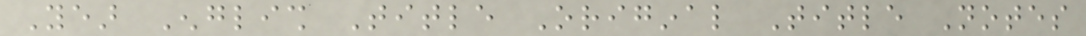Year English Title Original Title Notes
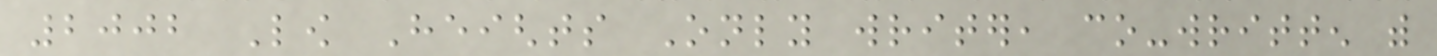2002 Low Heights Only writer, co-written with
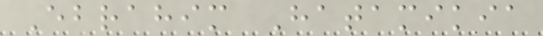Ebrahim Hatamikia
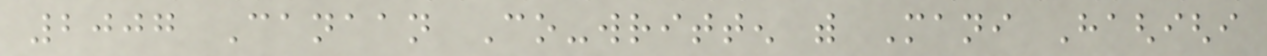2007 Canaan Co-written with Mani Haghighi
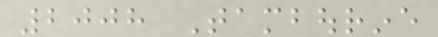2008 Tambourine
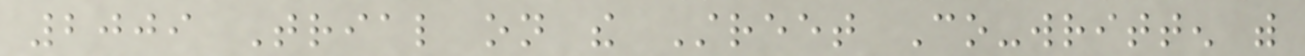2009 Trial on the Street Co-written with
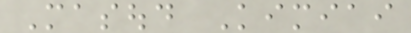Masoud Kimiai
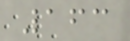163
